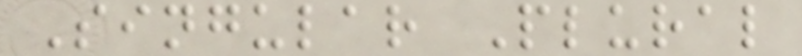Singular Plural
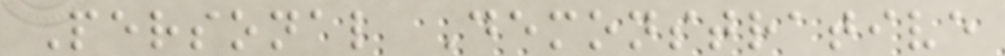Personal Demonstrative
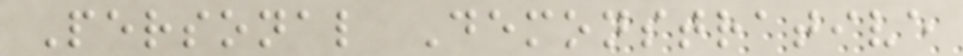Personal Demonstrative
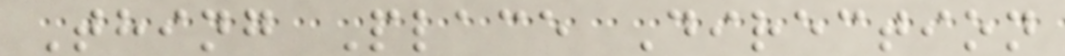Thing Place Direction
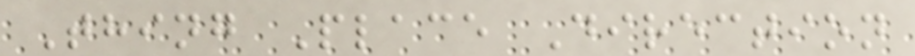Thing Place Direction
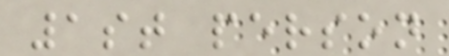1st person
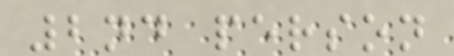2nd person
